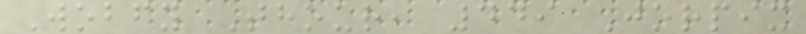Wobfy Thour, 449 Jorpix
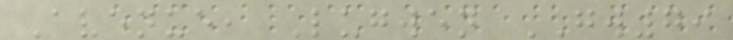Avenue, Lugwen GW79
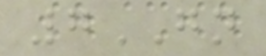7GN
